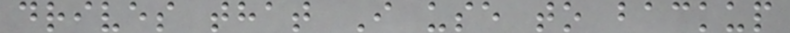drives that I use to backup
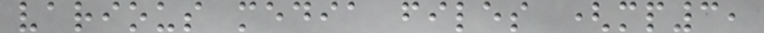various media files (mp3,
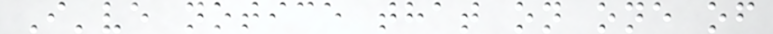I've notice that on one of
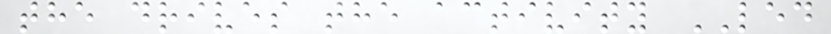the drives the activity LED
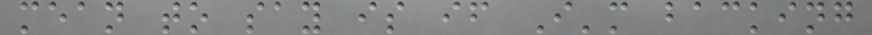mean to say is if I'm backing
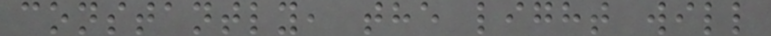constantly, the light will
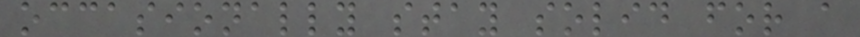occasionally stay solid for a
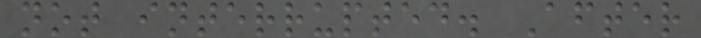not interrupted. After
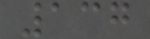137
